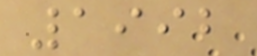1992
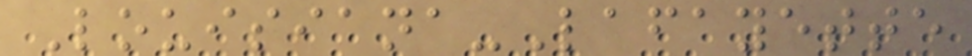Louisiana-Lafayette
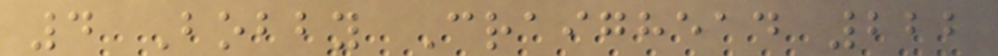4 Bobby Craighead 222
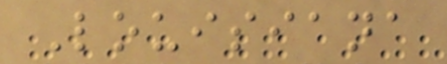Louisiana
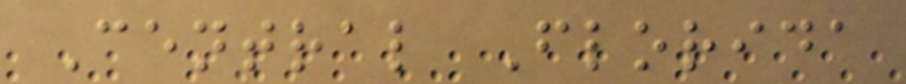Central Florida
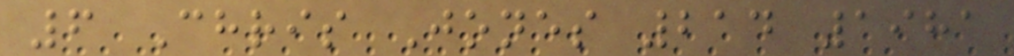6 Chris Jones 214 1981
